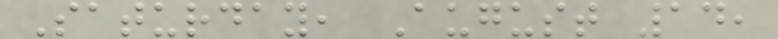Saturday, August 14,
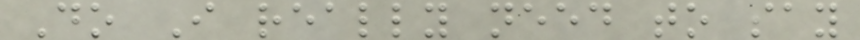Do I really need to say
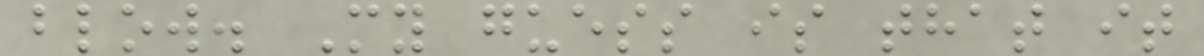blow. My guess is that it
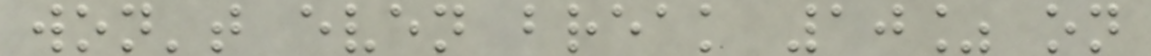won't even break 10% on
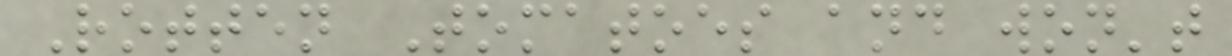Rotten Tomatoes and won't
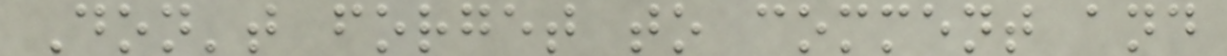Don't forget to comment and
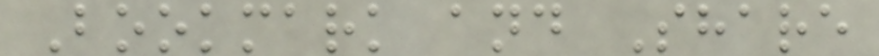Bookmark and Share
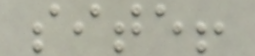site!
